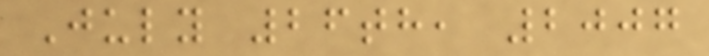July 26th, 2007
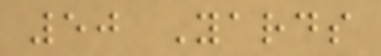50 Yards
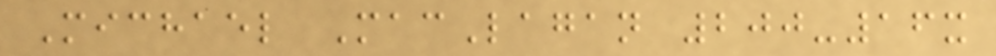Michael MacLagan 200-16x
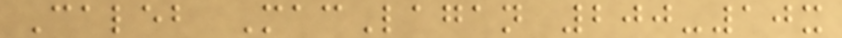Caleb MacLagan 200-10x
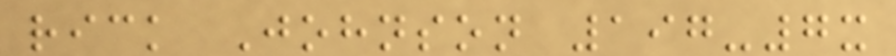rick Johnson 197-7x
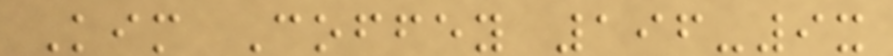Kim Coffey 196-9x
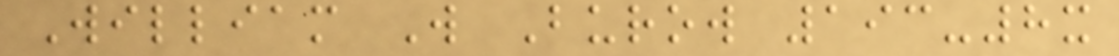William W Burow 193-8x
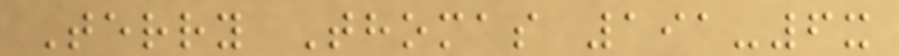Terry Thomas 191-6x
